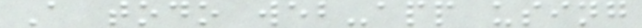A todo web-app using
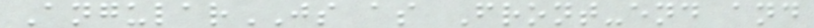AngularJS as Front-end and
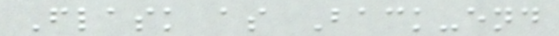Flask as Back-end
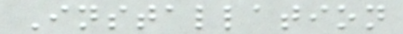Installation
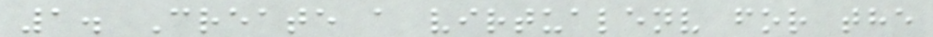1. Create a virtualenv for the
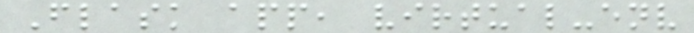Flask app, virtual-env
